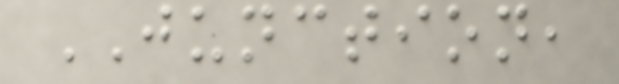JUNCTION,
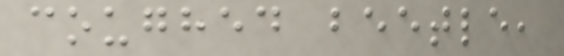coughed beetle,
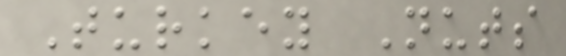Turkey Nuts
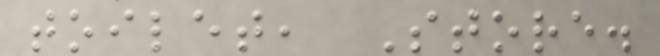toilet, Store.
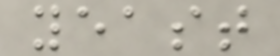yeast
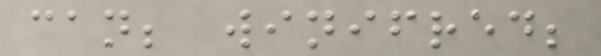can; winifred;
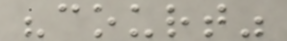"court"
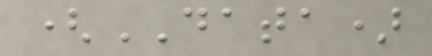(DATA)
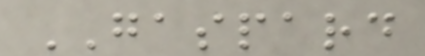GASPARD
